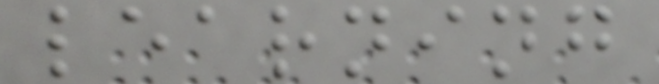learning
